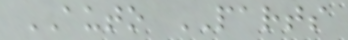AUTO PARTS
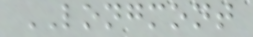LONGMONT
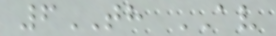6TH AV
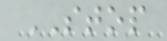STOP
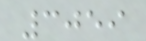3059
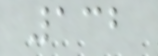132
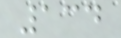134
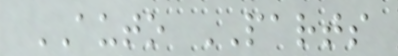AUTO PARTS
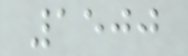1500
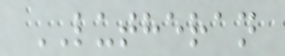LUTHERAN
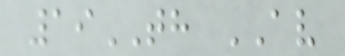19TH AV
